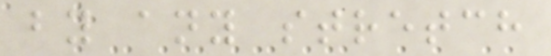by any stretch
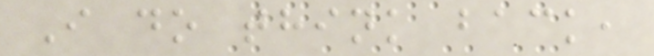I do think back,
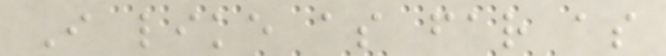I like as far as
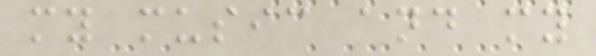my music and my
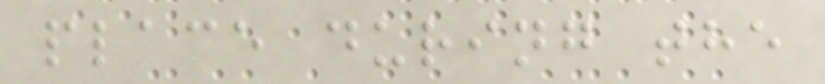place during the
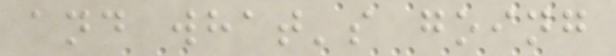and what's going
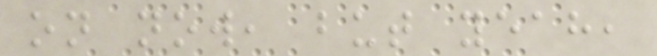on now, but yeah,
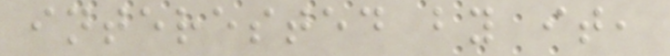interested by it,
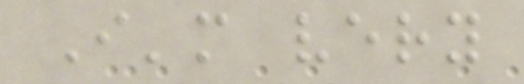I'm very
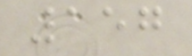157
